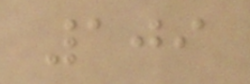109
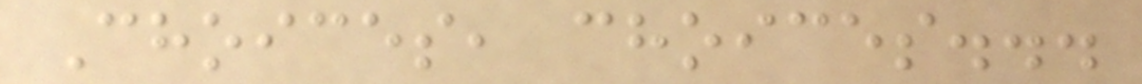Choices, choices...
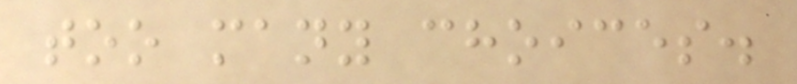too many choices.
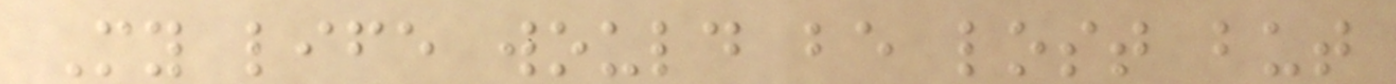My life would be lost but
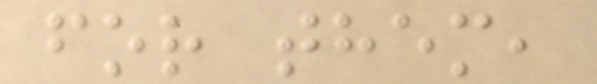for them,
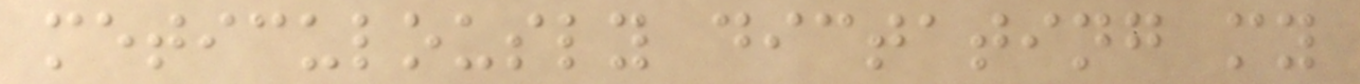meticulously dictating my
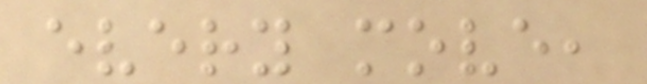every move,
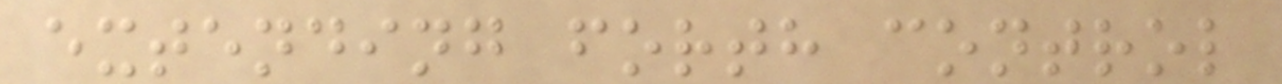extending forth control
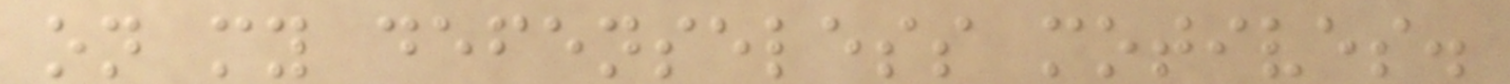on my defenseless motives.
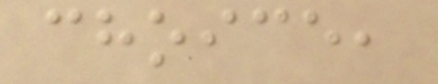choice,
